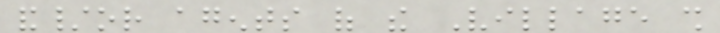and/or agents of the Village shall
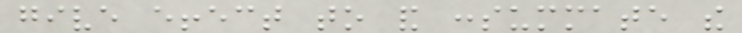give effect to and consummate the
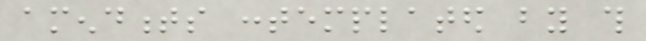amendments contemplated by this
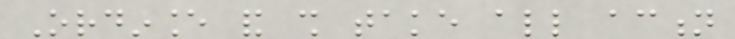Ordinance and shall take all action
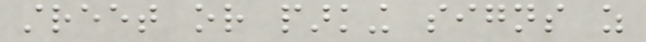street or parking signs as
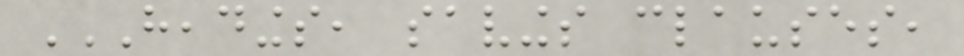HEADINGS, SAVINGS CLAUSES,
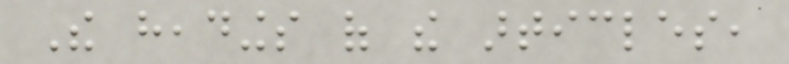The headings of the articles,
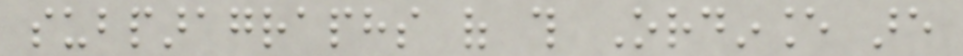subparagraphs of this Ordinance are
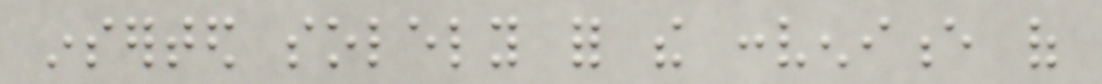inserted solely for the convenience of
